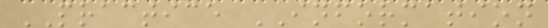PRACTICE INFORMATION
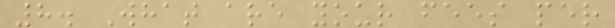8. What are your fees per
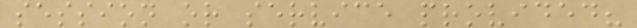session or service provided?
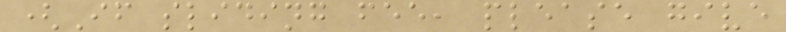(If sliding fee, please give
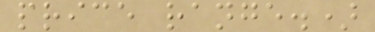price range.)
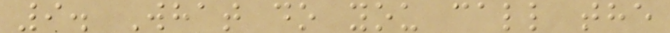9. What do you call the
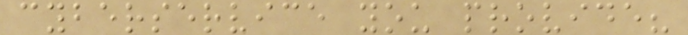cyberservice you provide?
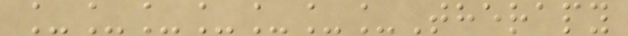_______Therapy
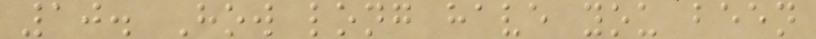10. How long have you been
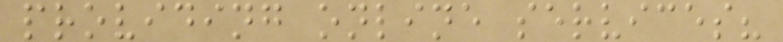providing online services?
